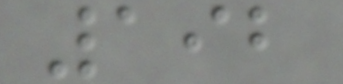192
